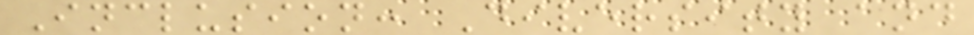Inclusion: Diversity and
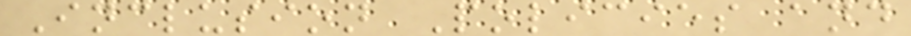Inclusion Policies and
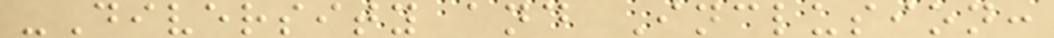-Diversity and Inclusion:
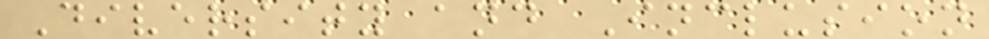Diversity and Inclusion
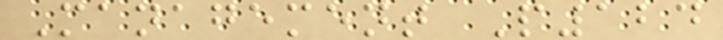Management P124
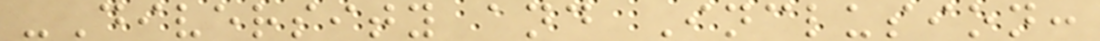-Diversity and Inclusion:
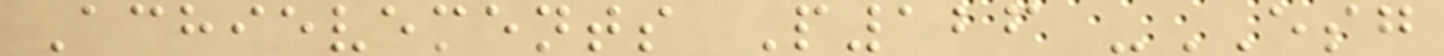Achievements P126 -ESG
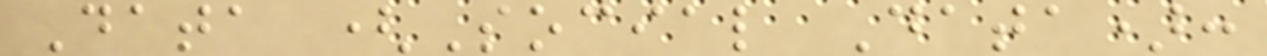Data (Social Data):
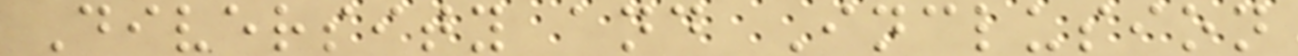Diversity and Inclusion
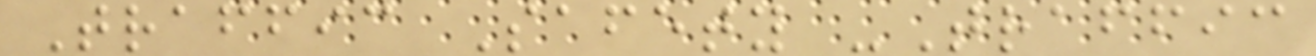Traffic Safety -Traffic
